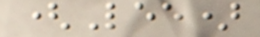(Lee)
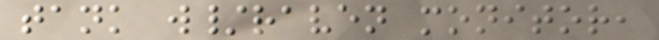tank w/raven monitor,
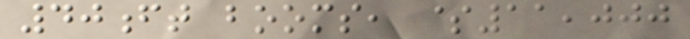40ft booms, $11,000
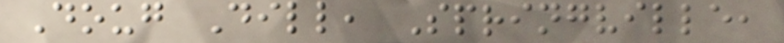Doug Dill, Springville,
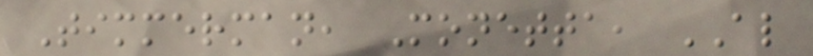Timmerman, Monetta, AL
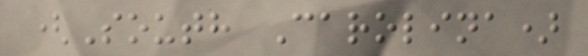(South Carolina)
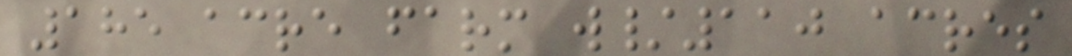185 acre farm w/110 acres
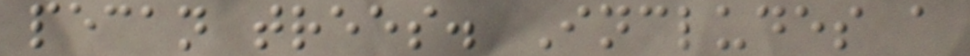pecan trees. Includes a
